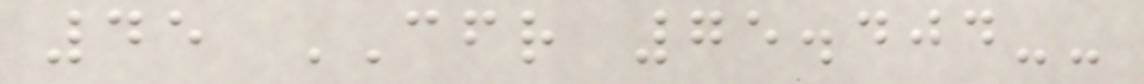45 CFR 75.404--
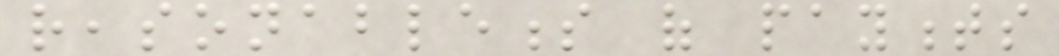reasonableness of payments
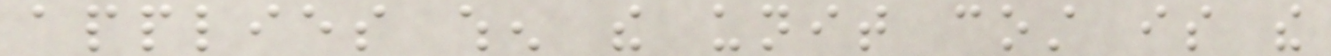applies when the unit cost is the
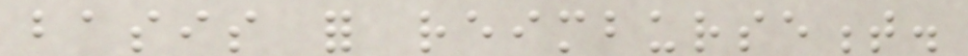basis for reimbursement.
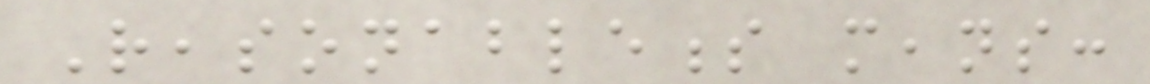Reasonableness means:
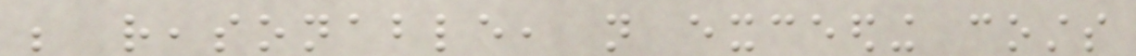be reasonable, not exceeding costs
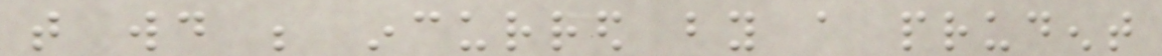that would be incurred by a prudent
